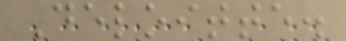Deloitte.
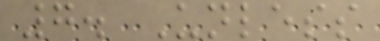7. Unless
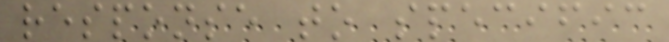response to specific
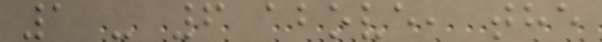1 - 6 above, the
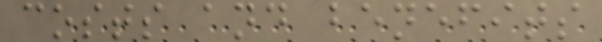costs and benefits
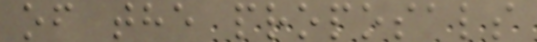of the proposals
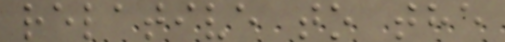relative to the
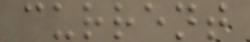current
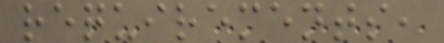requirements,
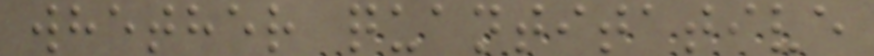whether quantitative
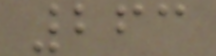263
